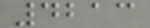4213
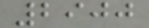2900
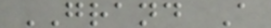GRAND A
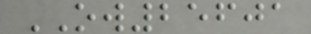OW25601
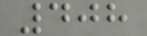408
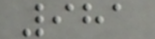981
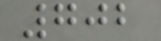702
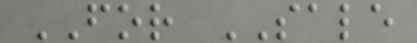FOR SALE
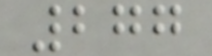277
